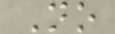No
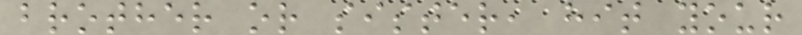brother or sister, hit your
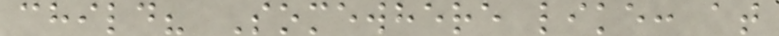child? Somewhere like: at
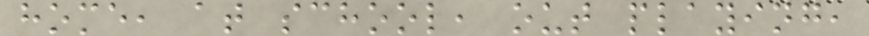home, at school, out playing,
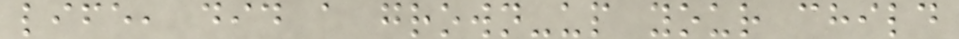life, did a grown-up your child
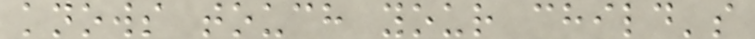knows touch your child's
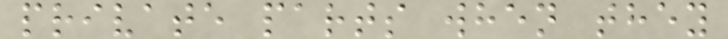private parts when they
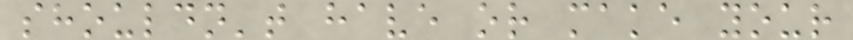shouldn't have or make your
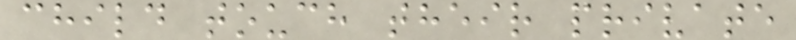child touch their private
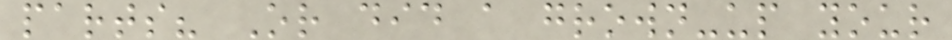parts? Or did a grown-up your
